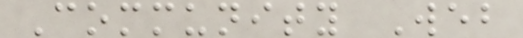Community Web
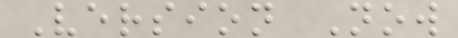Version Now
